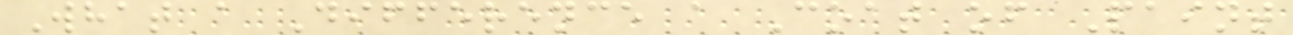What a Difference a Coat of Paint
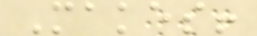Makes!
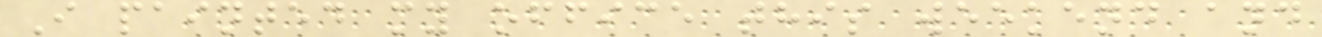I painted my office this weekend and
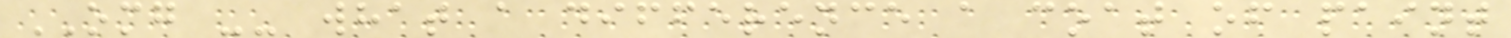OMG -- what a difference a coat of paint
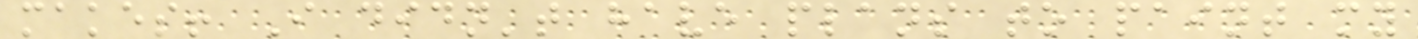makes! I didn't have plans to paint my
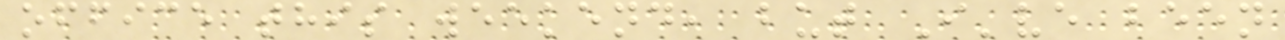office this weekend, but I've been
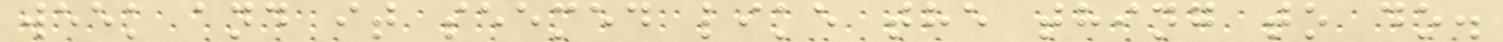week and it seemed like the thing to do.
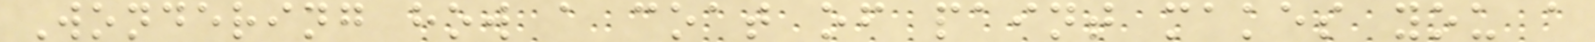Wondering how a coat of paint makes you a
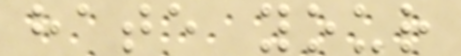hate your
